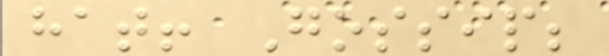hat! Gossip;
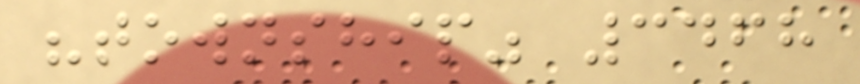"township" 3468
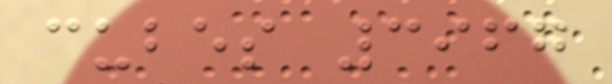cubes 3967
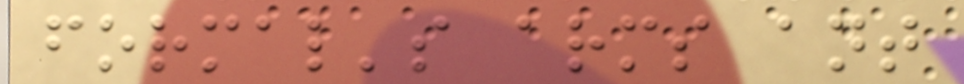formal's arms ant
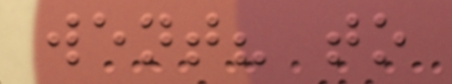went? to
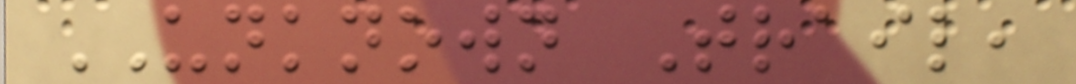UNKNOWN Trail,
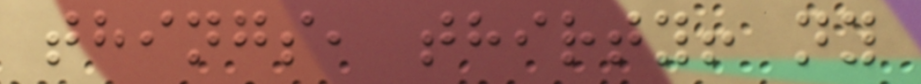things, thirty! ny
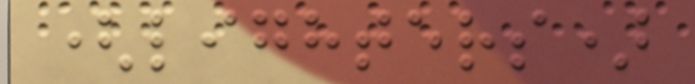(lighters)
